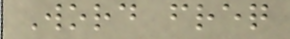Word freq
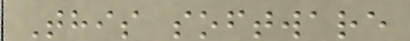This software
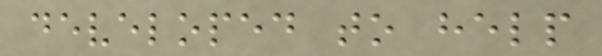developed to help
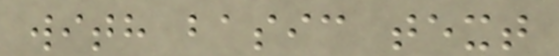with basic text
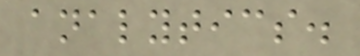analytics.
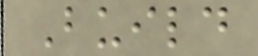Build
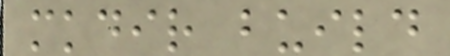mkdir build
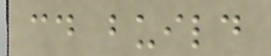cd build
